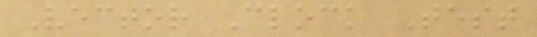Vector Clock Test
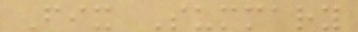Fix Summary
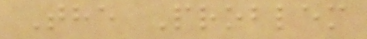The Problem
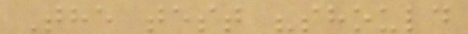The test "should
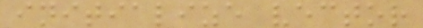initialize vector
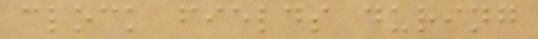clock fields during
